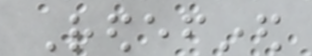Redefined
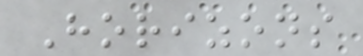Horizons
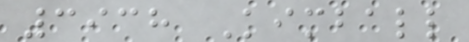3938 Kimball
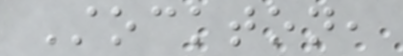Stockton,
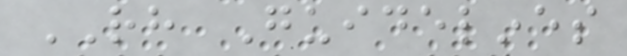RH Guidelines
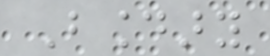Boundary
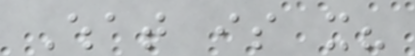What is it?
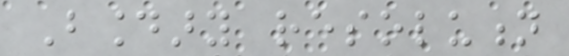Boundary resolution
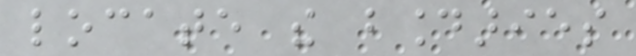locate the boundaries
